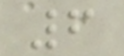6
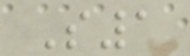S1
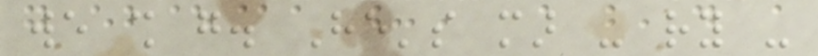we shall go. He's mar - ry -
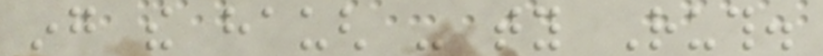ing the haugh - ty Ruth.
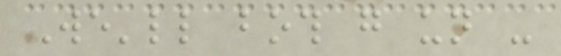We'll both go un -
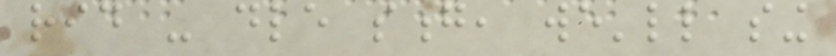rid - dle song, we'll sing
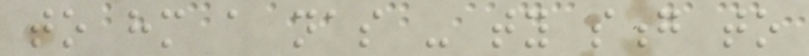to him a nas - ty song to
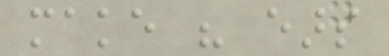make his ears
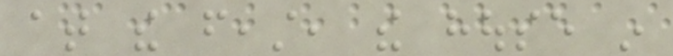at the feast, the house in
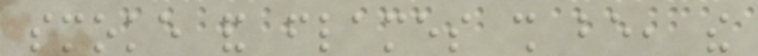smoke and flames shall be, the
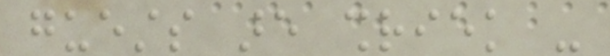guests are shriek -
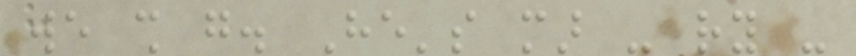we shall go. He's mar - ry -
